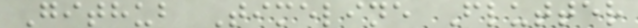Github Timeline Flutter
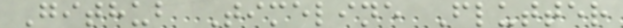Github Timeline Flutter
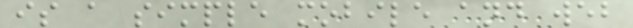is a simple mobile and web
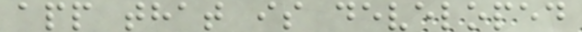app that is developed
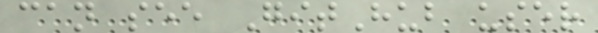can see GitHub user
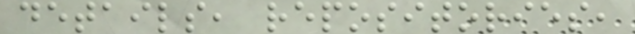details, repositories,
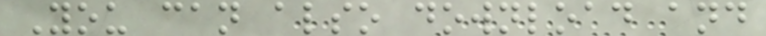You can also download and
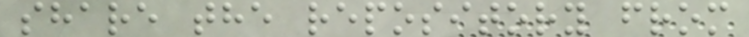share the repository from
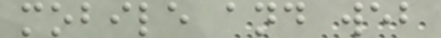mobile and web
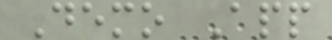Demo App
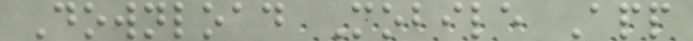Download Mobile App
